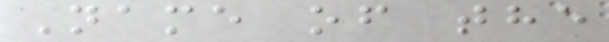Name of the
